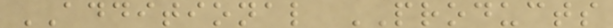ADDITIONAL PRODUCTS
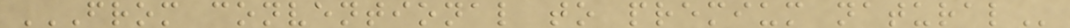FROM CONVENTIONAL TO PREMIUM NATURAL
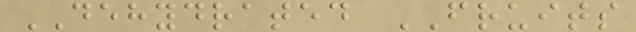DEHYDRATED FRUITS
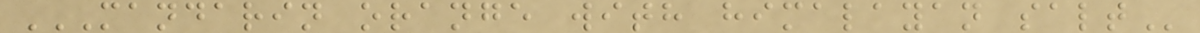MANDARIN ORANGE WITH HIMALAYAN SALT
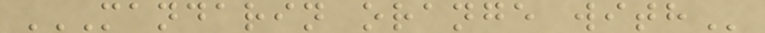MANDARIN ORANGE WITH
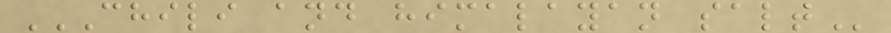CHILI AND HIMALAYAN SALT
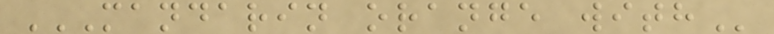MANDARIN ORANGE WITH
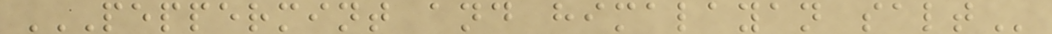PEPPERMINT AND HIMALAYAN SALT
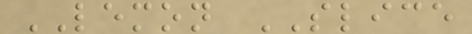LEMON SLICE
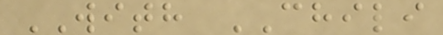WITH CHILI
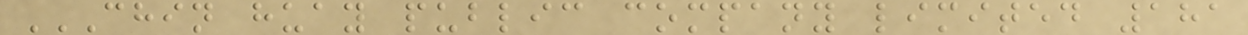CHIN HUAY PUBLIC COMPANY LIMITED 181
